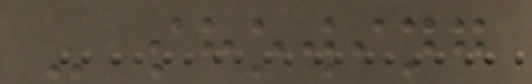- showing
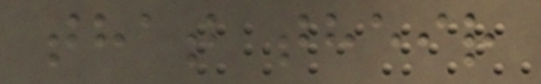that their
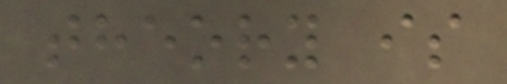theory is
